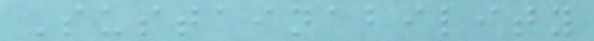Sustainability
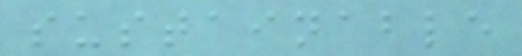sustainable
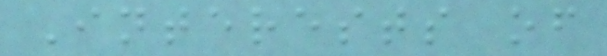Interests of
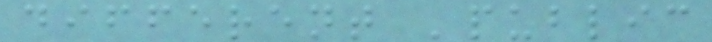different 'public
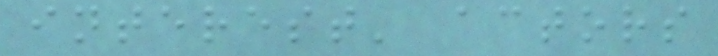interest' actors
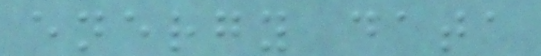energy data
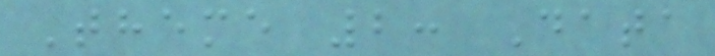Theme 2: Data
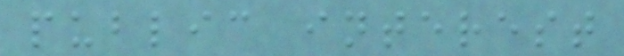public interest
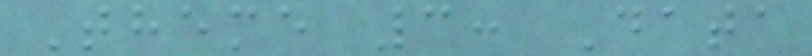Theme 3: Data
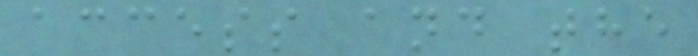access and the
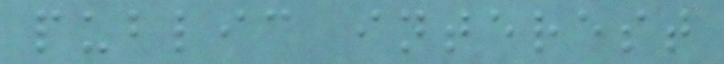public interest
